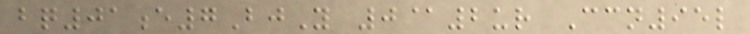bq01e7BjY 0@2ur Ccn95l
